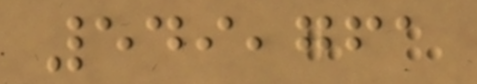549,761
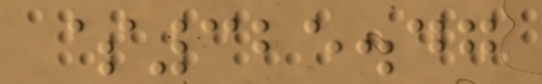$325.47
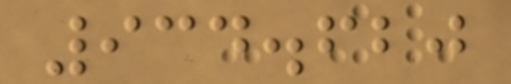934.620
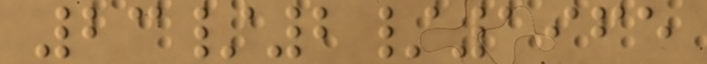23/2/1965
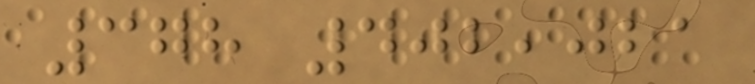378 402,021
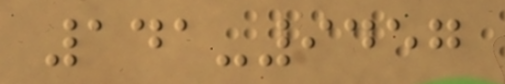141-9457
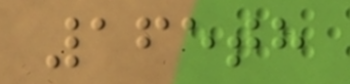165th
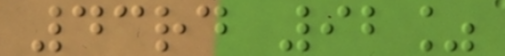43rd 92%
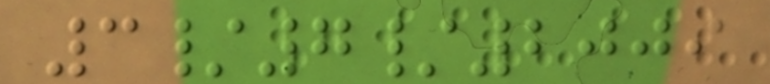3/7/2009
